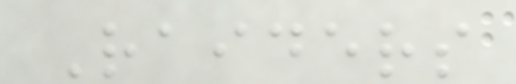Raiders
